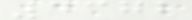4372
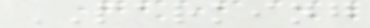PARKING
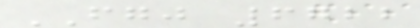FGJ 6722
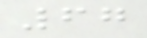67
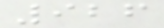926
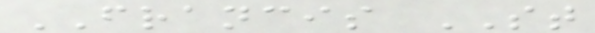FRANCIS ST
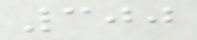300
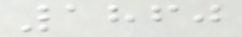1860
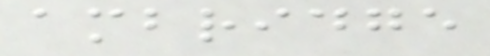ambridge
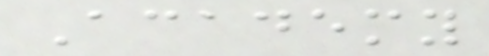Academy
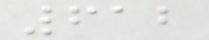612
